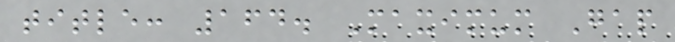title: 164. Maximum Gap
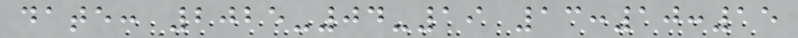date: 2025-04-19 13:10:15
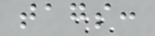tags:
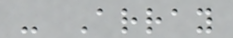- Array
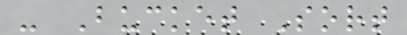- Bucket Sort
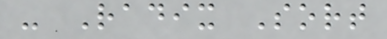- Radix Sort
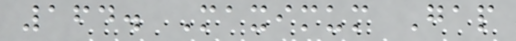164. Maximum Gap
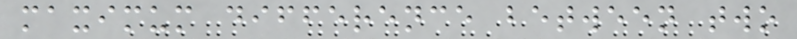maximum difference between two
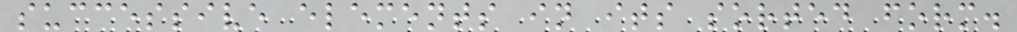successive elements in its sorted form.
